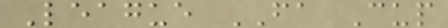League FA Cup
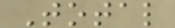Total
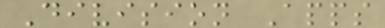Division Apps
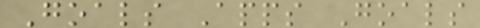Goals Apps Goals
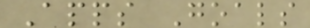Apps Goals
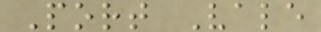Port Vale
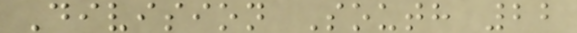Division South 22
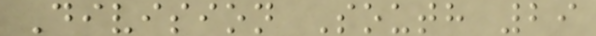Division South 29
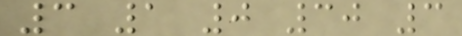3 1 0 30 3
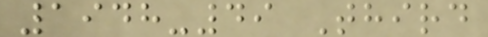1948-49 Third
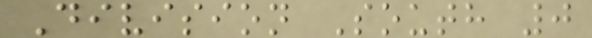Division South 0
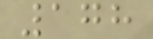178
